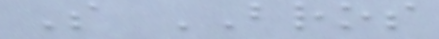S BROS
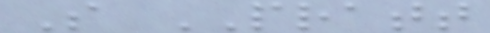S PRATT
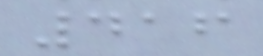416
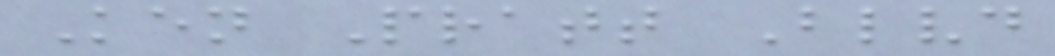Ken Pratt Blvd
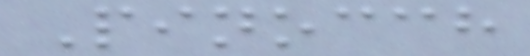Pinocch
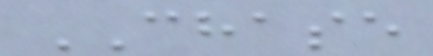CHASE
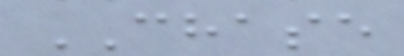CHASE
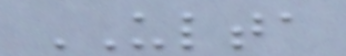ULTA
